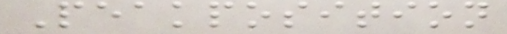Peakposition
